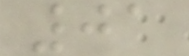01
